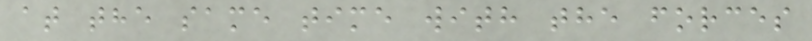at the same time with the forces
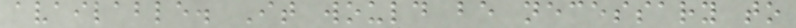available. It would be necessary to
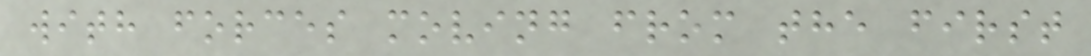with forces moving from the first
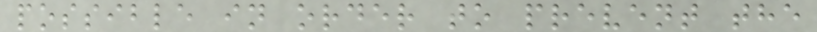possible in order to prevent the
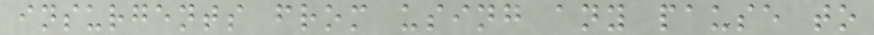insurgents from using any pause to
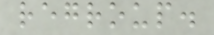regroup.
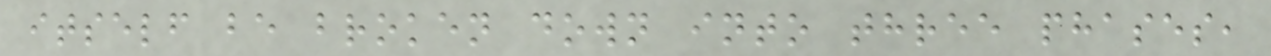itself be broken down into three phases,
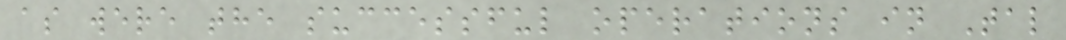as were the successful operations in Tal
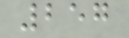257
